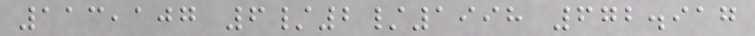113,107 6/2/1998 672.917
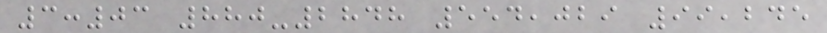3:03 880-2848 554,029 99,245
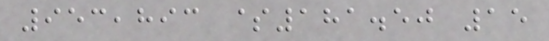953,893 $181.50 15
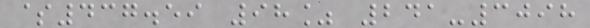$437.59 98% 241-3098
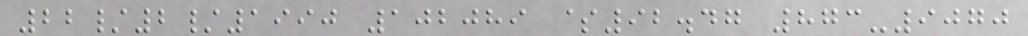22/2/1990 102089 $92.47 873-9070
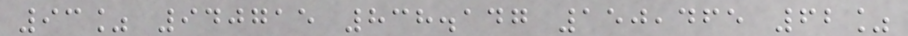93% 940715 838.147 150,465 62%
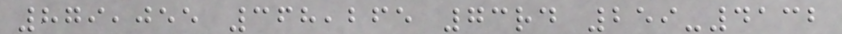879,055 368,265 73rd 259-4132
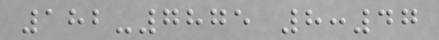182-7875 8:47
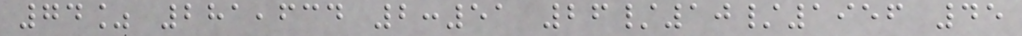74% 281,634 2:51 26/10/1956 45
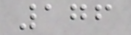176
